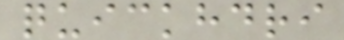quickhdri
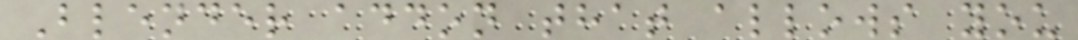Blender addon that allows you
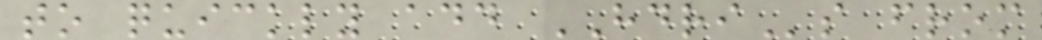to quickly add HDRIs from
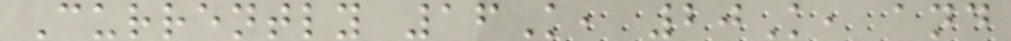Currently 16K, 20K, and
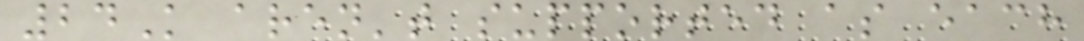24K aren't supported as each
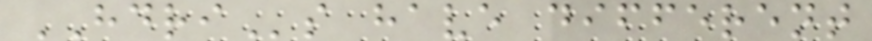HDRIs have different
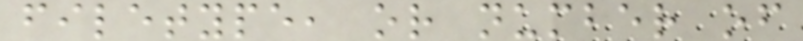filetype, or number of
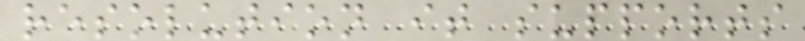resolution it supports
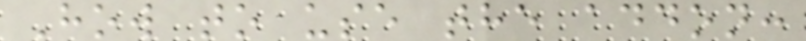How to use the addon:
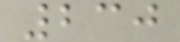230
